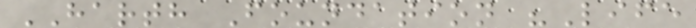HARTH Foundation "Life
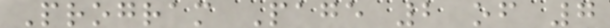Program Page 2 of 7
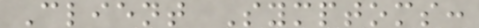Client Symptoms:
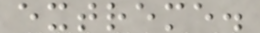extreme.
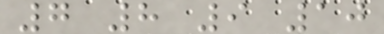7 8 9 10
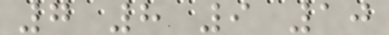7 8 9 10
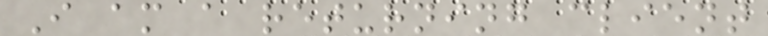I am a returning client
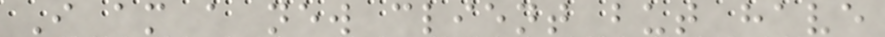I am a new client but have
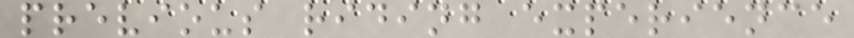previous riding experience
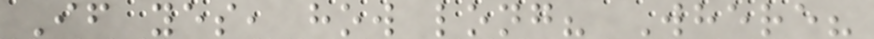If yes, how long? Where?
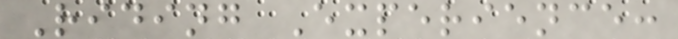Riding Experience:
